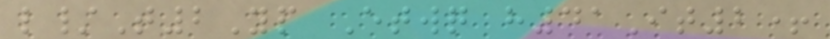l/T2Yp Etwq h41It2+
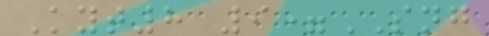Kyt8 9=SNG
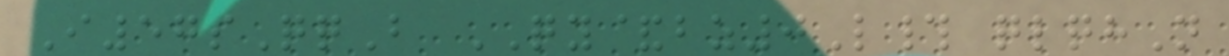I57sQqB QY&bz0L# qlqhN
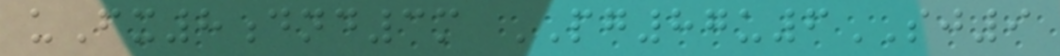uFx8dnd3m PG87u6SJ9
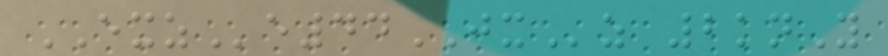EXZe44JXz 2knY
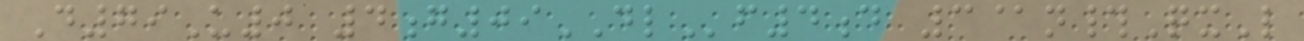D79U0 4g09DLf4d 3@n#QxL
